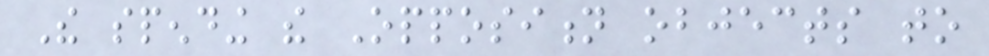The spending the Opposition objects to
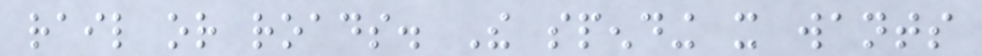rail or roads. The spending it wants
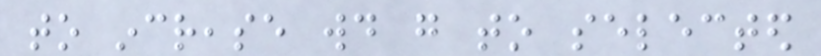to increase would go to selected
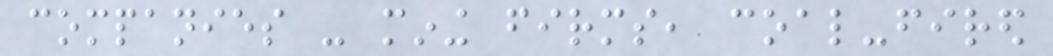companies - mining firms, coal-fired
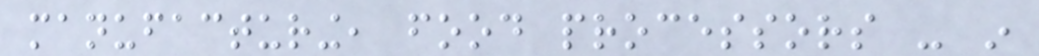manufacturing, food processors - in
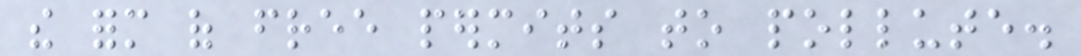the form of free permits to pollute.
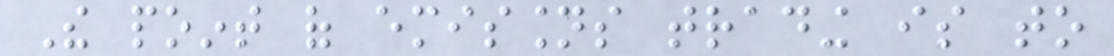The point of emissions trading is to
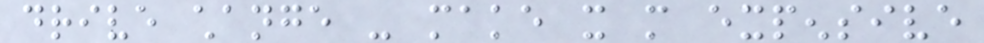drive change - make it more expensive
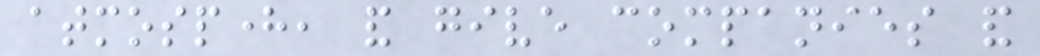atmosphere, and give companies and
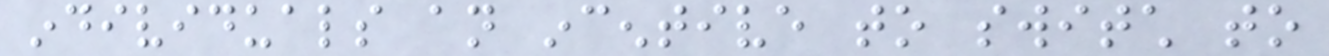individuals an incentive to switch to
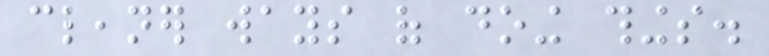cleaner ways of doing things.
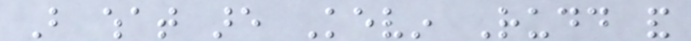But what are Kevin Rudd and
